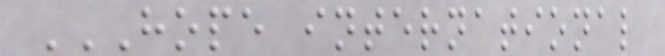HOPE INTERNATIONAL
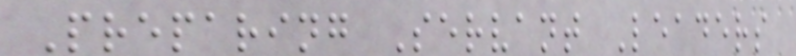Preparing Servant Leaders
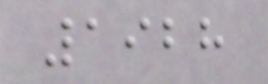1928
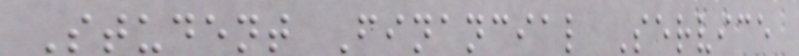Student Financial Service
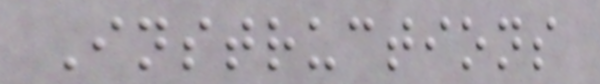Instructions
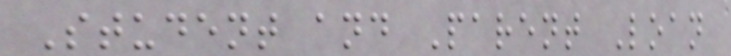Student and Parent Loan
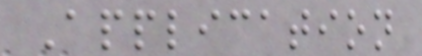Application
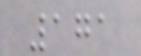171
